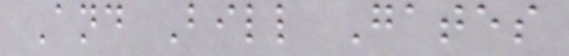And Bill Gates
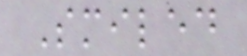Smiled
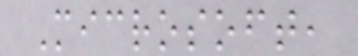Microsoft,
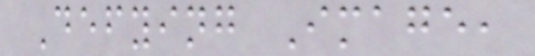Defying Image,
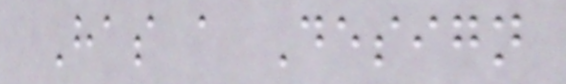Has a Design
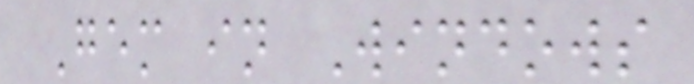Gem in Windows
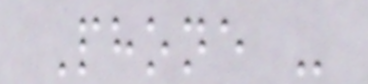Phone -
